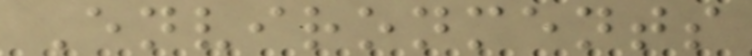Environments
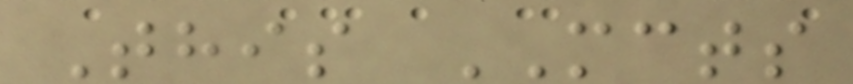This MCTS
